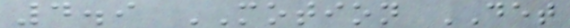4.9 MOTION DET
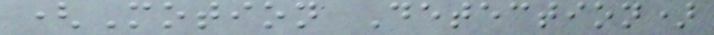(Motion Detection)
